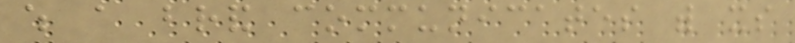which a brand communicates with its
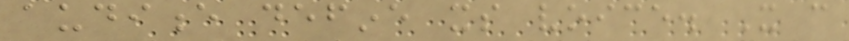audience define its voice. It can
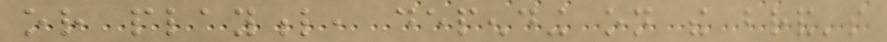or playful, depending on the brand's
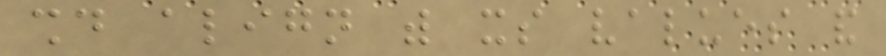should align with its values and
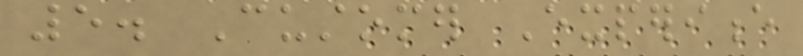5. Customer Experience
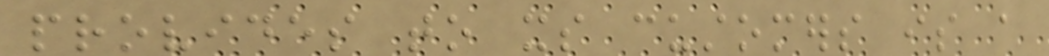provides to its customers is a
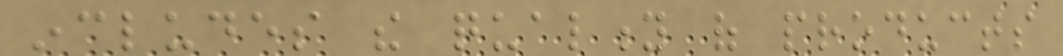includes the quality of products
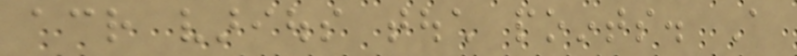across various touch points. A
